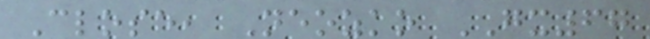Close, Neozko GX67
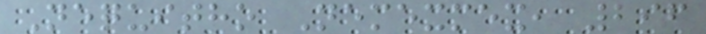Nequitho Nemexmex, 296
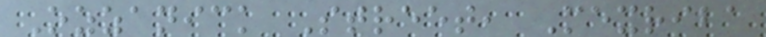Ozzanick Street, Mexriba
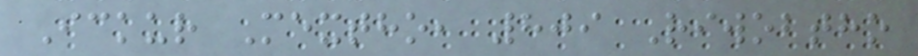Ickur Mextho, 809 Riwobtho
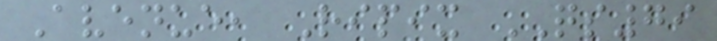Avenue, Ripix QS79
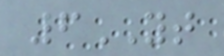6YT
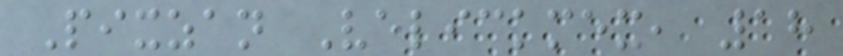Pixzan Velickmex, 18
